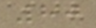80
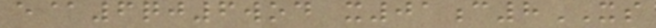e@6qj6wod x01c8XS
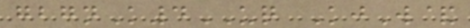gbgnK4UQ KjW&
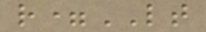r=LT
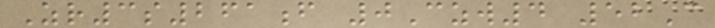Zr3s261f 0Czw4 52C
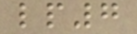lp7
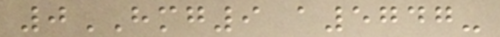0HMG9 a5747-
